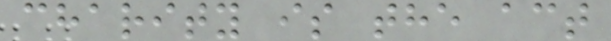charity is the act
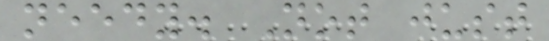needy. Not just
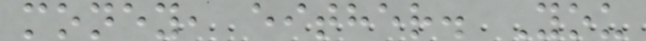money, either. You
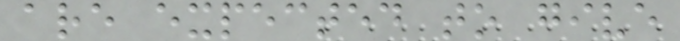are expected to give
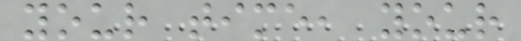your time, your
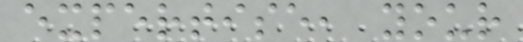expertise, your
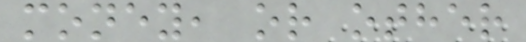money, or other
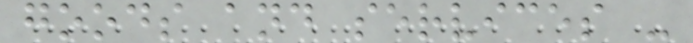goods and services -
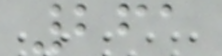261
